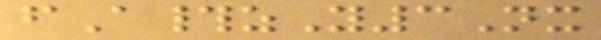fA#zY3Nx
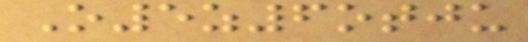O5z6otju
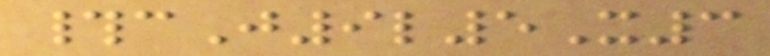#cJ9l5X3
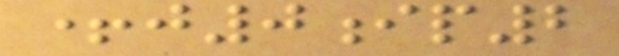+j0ip2
